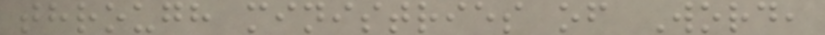through ministries of Word,
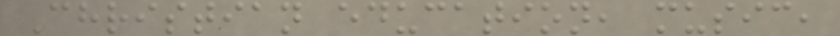Christian education, music,
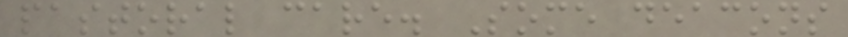pastoral care. Some deacons
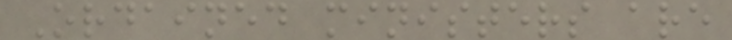Ordained ministers are
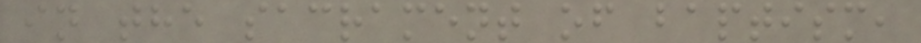in the sacrament of baptism,
